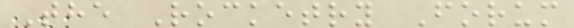The Rocketry Forum
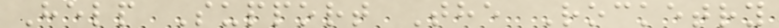Help Support The Rocketry
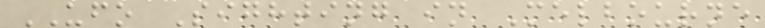UFO Sighting in Melbourne
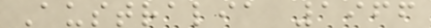Australia 1966
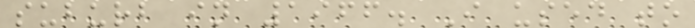suburb in 1966. I used to
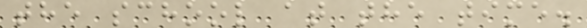the school at the time.
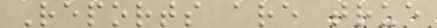Reports are true
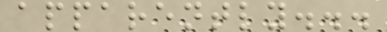apparently...
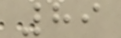89
